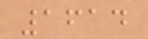1614
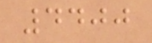4400
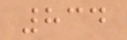834
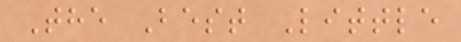The Best Little
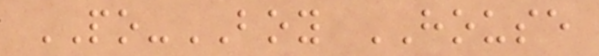PO-BOY HOUSE
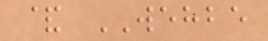& WEHBE
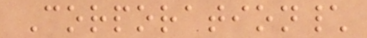Corporation\
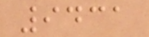9431
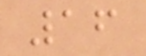16
